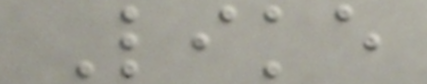Like
